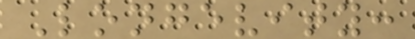Longevity:
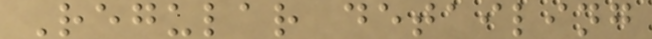Regular detailing
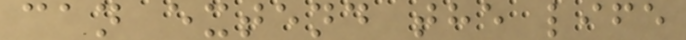can extend the life
